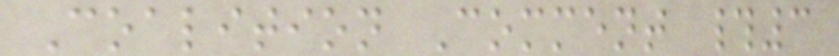Coalition Comment #3
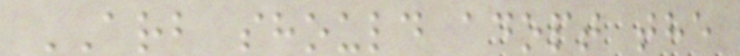ARB should adopt the
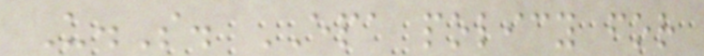U.S. EPA policy for
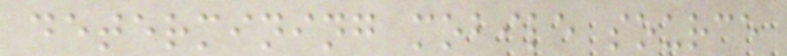determining mobile source
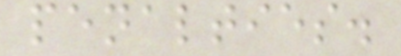penalties.
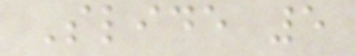Slide 5
